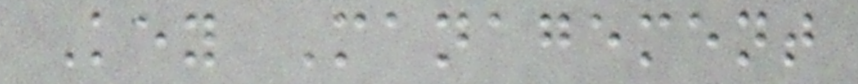Key Management
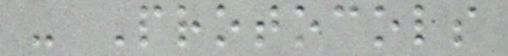- Protocols
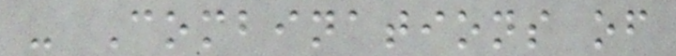- Combinations of
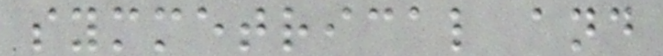symmetrical and
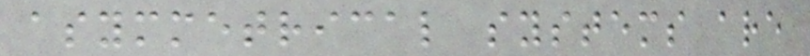asymmetrical systems are
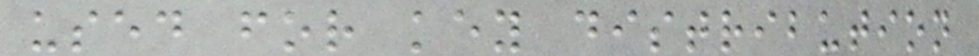used for key distribution
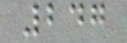247
